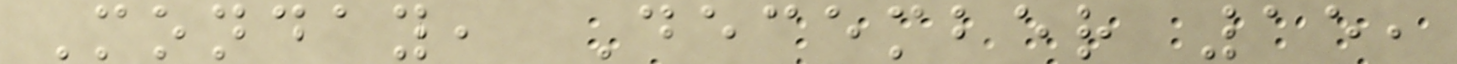Monday, December 15,
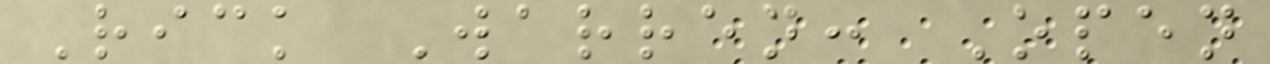Rick Warren: Open
